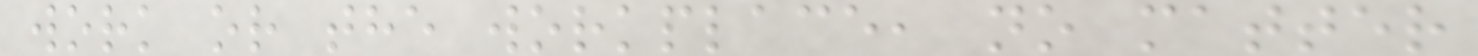work or the workplace, no matter
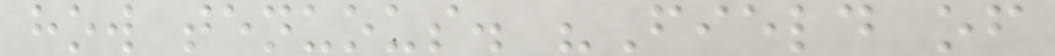how tenuous. "Field of
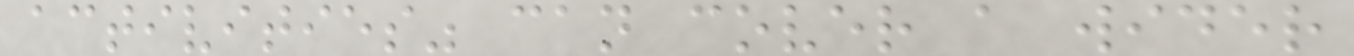activities" can cover a wider
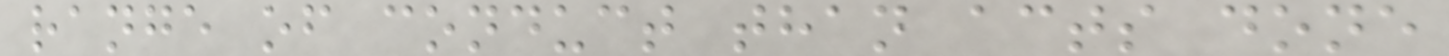range of conduct than acts done
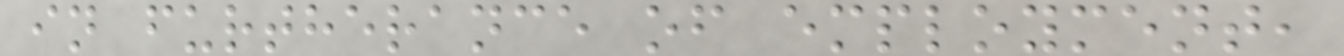in furtherance of employment,
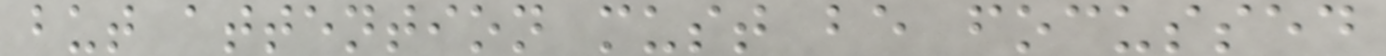but attention must be focussed
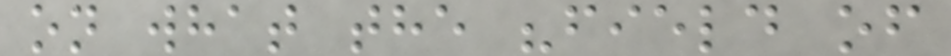on what the "field of
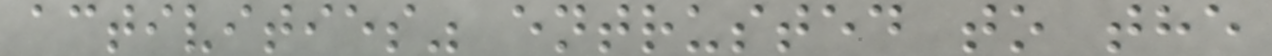activities" entrusted to the
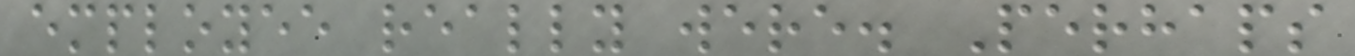employee really were. Perhaps
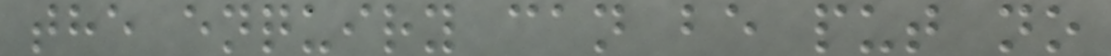the enquiry can be put no
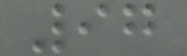97
